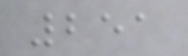251
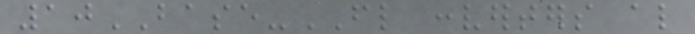10BASE-FL converters also
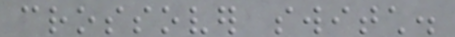crossover switch.
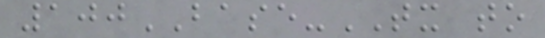100BASE-TX to
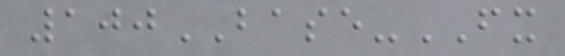100BASE-FX
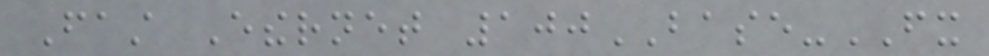Fast Ethernet 100BASE-FX
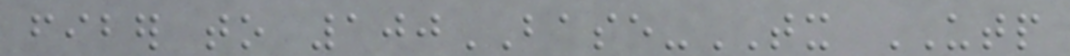fiber to 100BASE-TX UTP
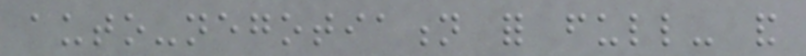auto-negotiation for full- and
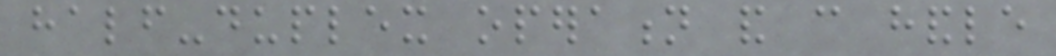half-duplex operation and can handle
